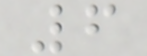6
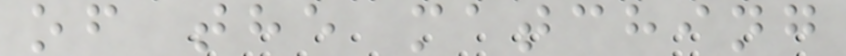of the matching
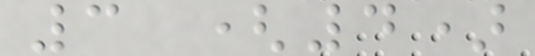3 (4)
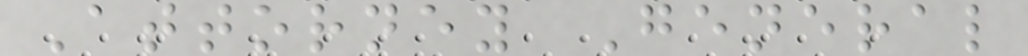Attorney General
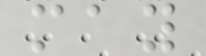may
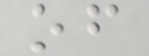of
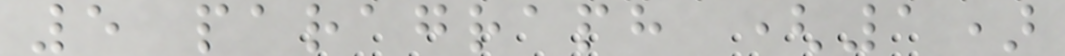5 paragraph (1)
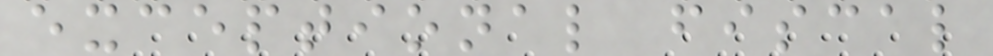exceptional fiscal
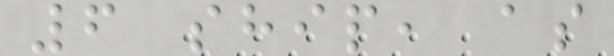6 ship, as
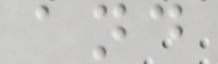and
